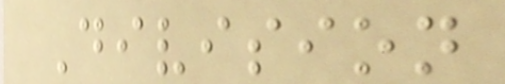Division
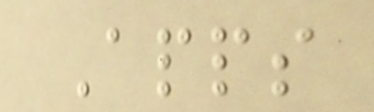Apps
